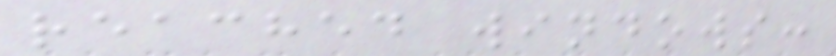reached windows:
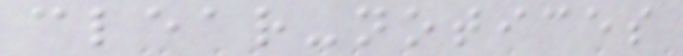clear-notices
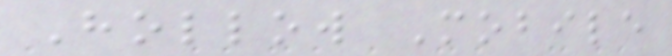Hollow Mobile
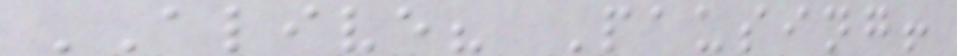ALIVE? Pausing!
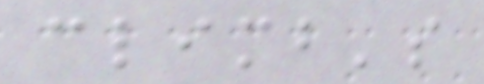climb's
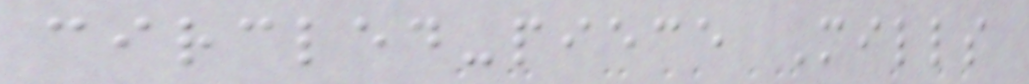circled-piece Mills
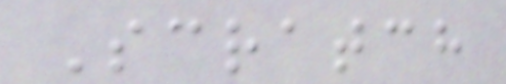Scratch
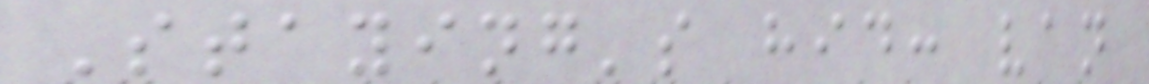Staying's hid: van
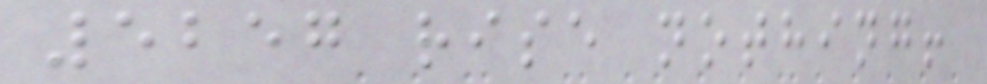5257 rise nothing!
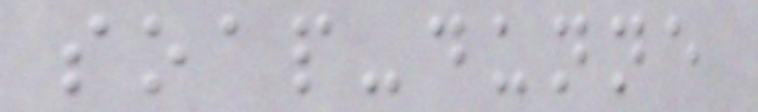soap-dunne
